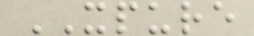XPURE
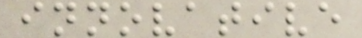innovative
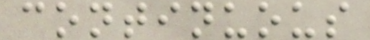continuous
